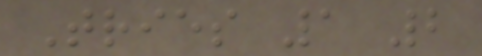Tries 1 2
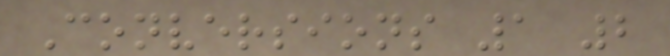Conversions 1 2
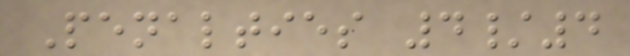Penalties 4/4
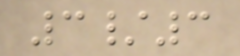3/3
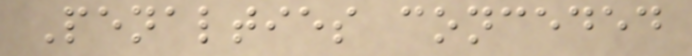Penalties conceded
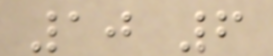10 6
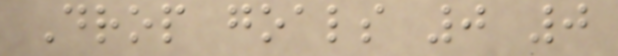Drop goals 0 0
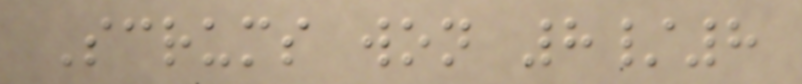Scrums won 8/8
